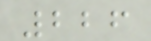226
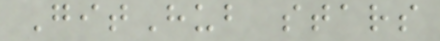GitHub stars
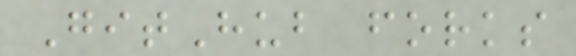GitHub forks
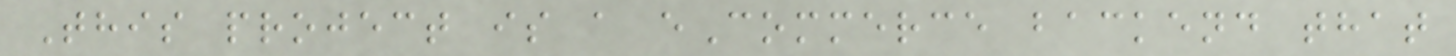This project is a eCommerce backend that
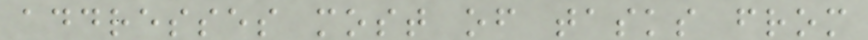addresses most of tasks from
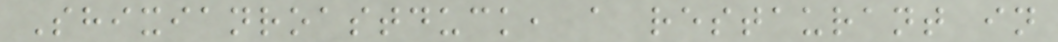Shixianroastduck, a restaurant in
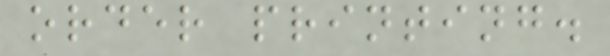order printing.
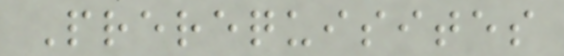Prerequisites
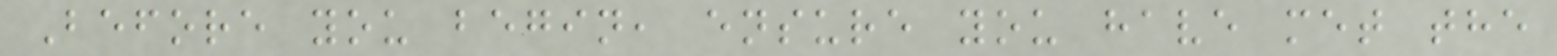Before you begin, ensure you have met the
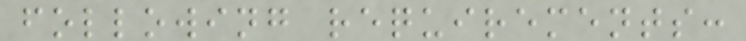following requirements:
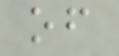of
